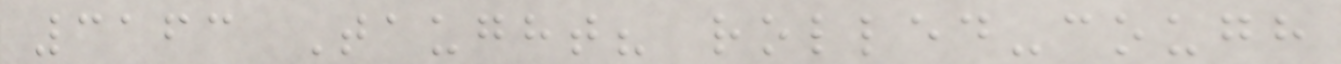3163 Taught? rolled-cough
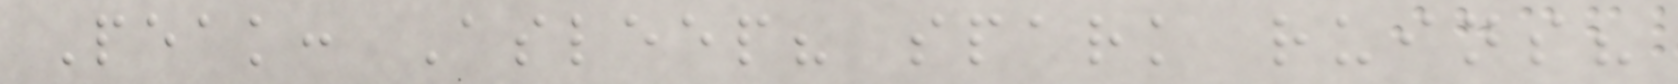Peak: Asleep? spark ruins?
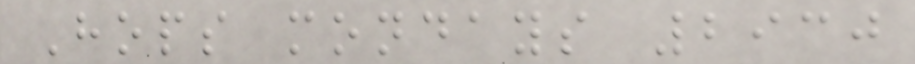Hops mondays 2930
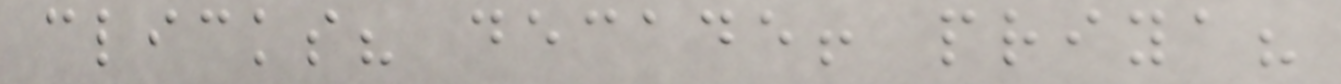clicks? decade! priya?
